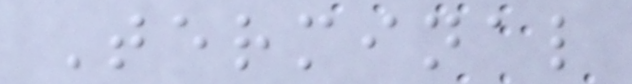Terminal
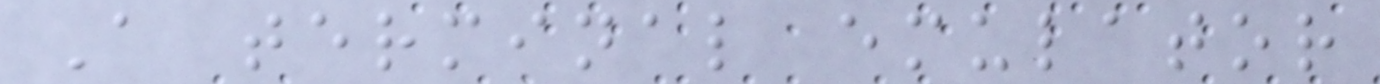A terminal emulator
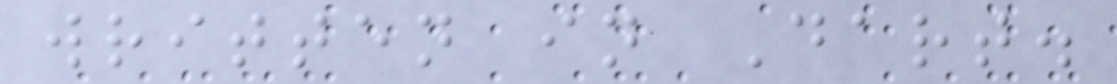written in Dart.
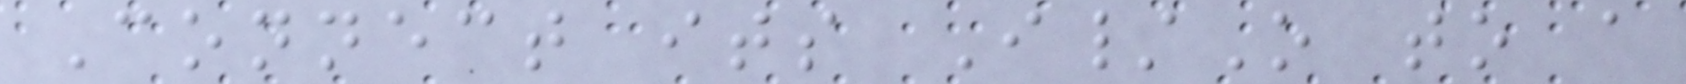Connect its I/O to a
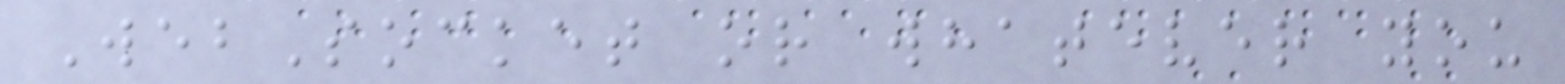WebSocket or whatever you
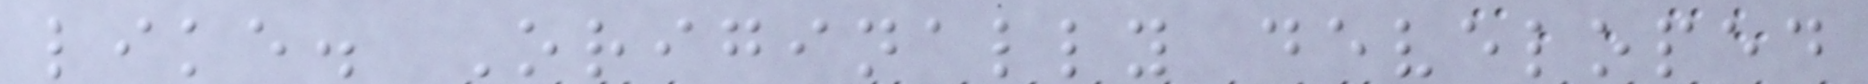like. Originally developed
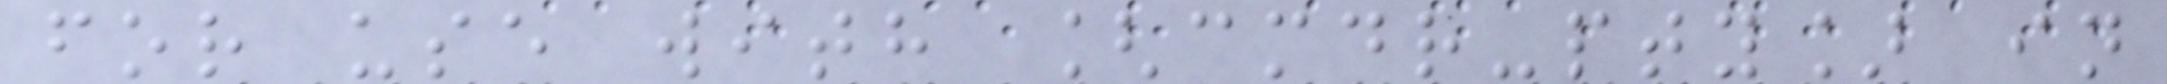for use with [cmdr-pty] in
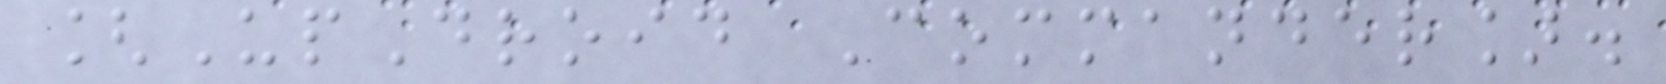[UpDroid Commander].
